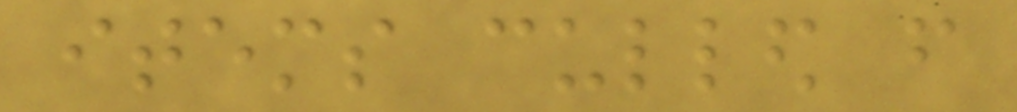items culled from
